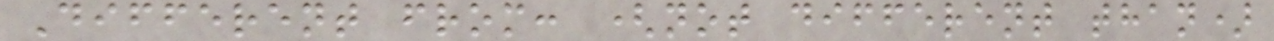Different from: (not different than)
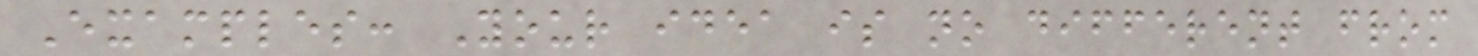Examples: Your idea is no different from
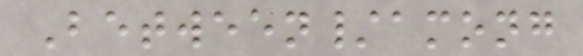Between/among
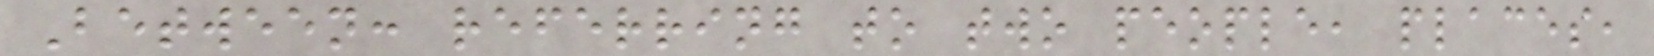Between: referring to two people, places,
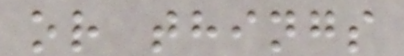or things
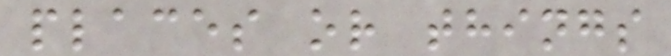places or things
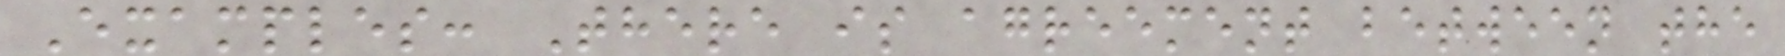Examples: There is agreement between the
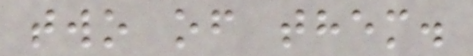two of them.
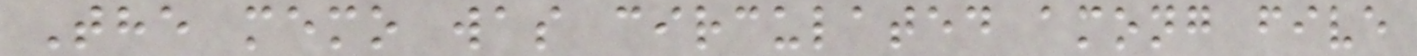The memo was circulated among five
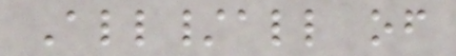All/all of
